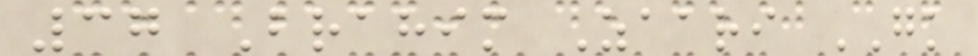37 Brahim Zaari GK
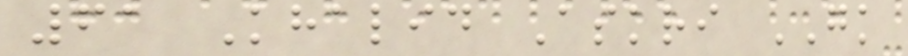61 Khalid Askri GK
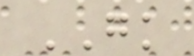GK
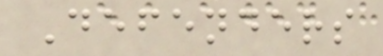Defenders
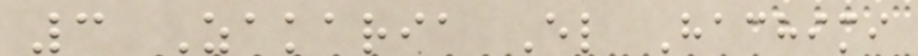3 Zakaria El Hachimi
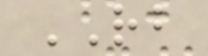RB
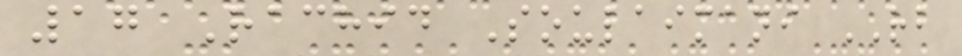17 Rachid Soulaimani RB
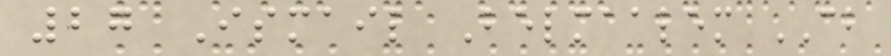27 Ismail Belmaalem CB
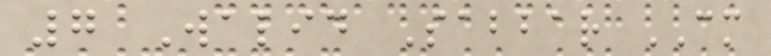7 Walid Sabbar CM
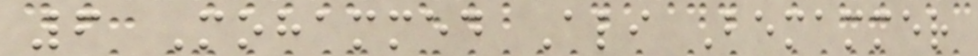6 Mohammed Ali Bemammer
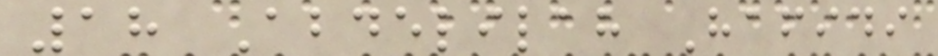18 Abdelilah Hafidi
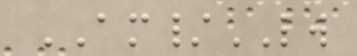AM/LW
